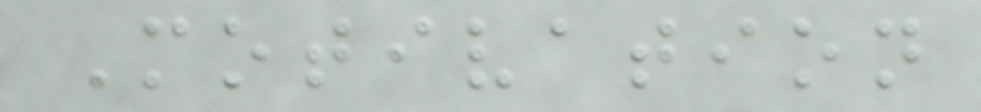Motivation
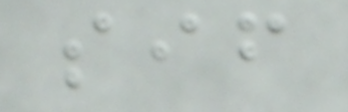sif
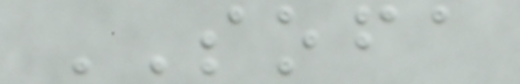SOFA
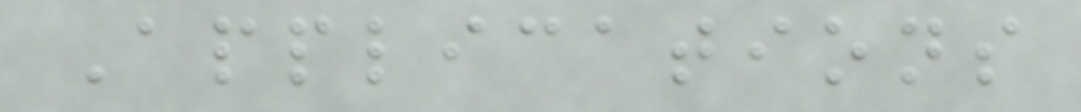Applications
